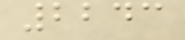2243
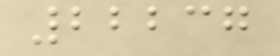22237
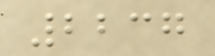2237
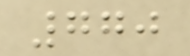770
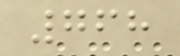768
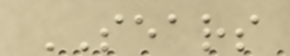SEARS
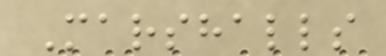Marshalls
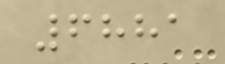6881
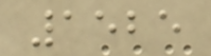1525
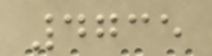4735
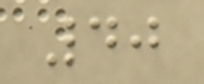40
